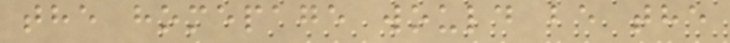the homepage would be the
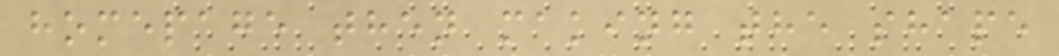homepage then making the shape
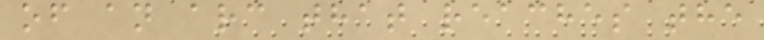of an arc that reaches the
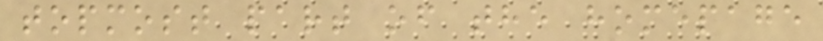topmost part of the homepage
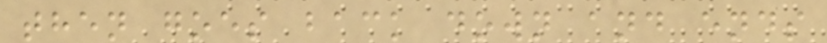then goes back down and ends
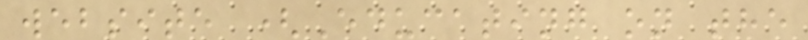website (Educating on the
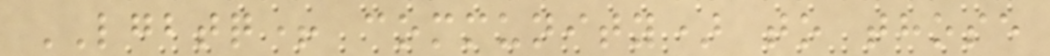LGBTQ+ community) to those
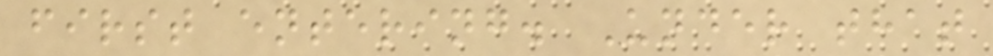first entering. Under that
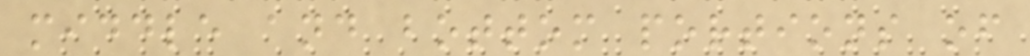middle and bottom portions of
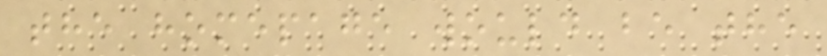the homepage would be the
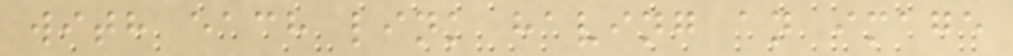with each link having an image
